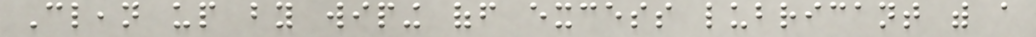Clean up by wiping off excess lubricant with a
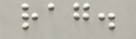rag.
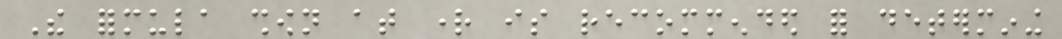The formula shown at right is recommended for determining
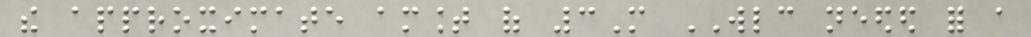the approximate amount of 3M WLC needed for a
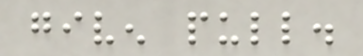given pull.
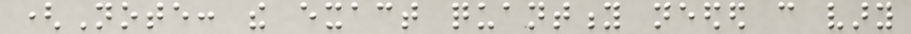(Note: the exact quantity needed can vary
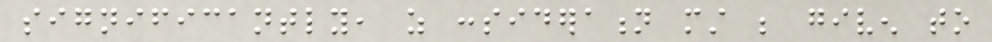significantly, as consideration must be given to
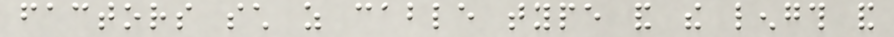factors such as cable type and the length and
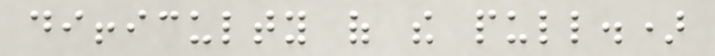difficulty of the pull.)
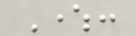Where:
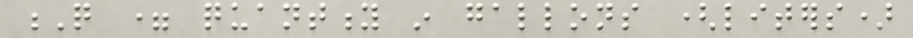Q = quantity in gallons (liters)
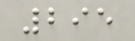295
